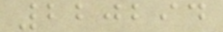220294
